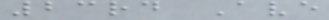23rd Ave
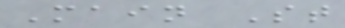Main St
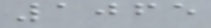1065
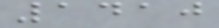1410
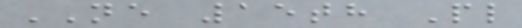NE 15th Pl
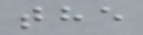the
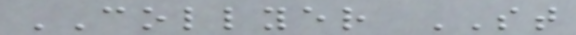COLLYER ST
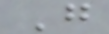G
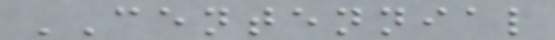CENTENNIAL
